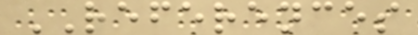REFERENCES
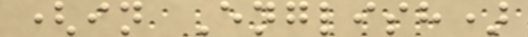(in English)
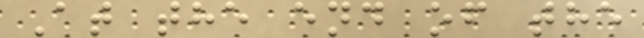At the end of the
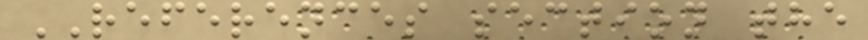REFERENCES section the
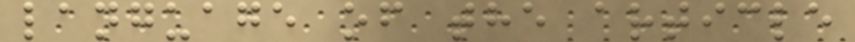language of the article
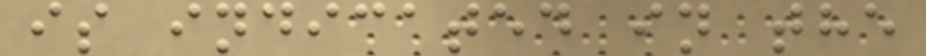is indicated in the
